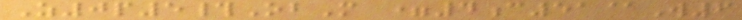Z0p5#ObM =4c51@W6
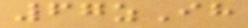67zIh
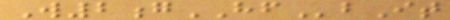W2gHFbIt
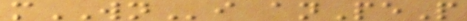mWNi anPeP
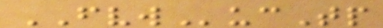FVWucTp
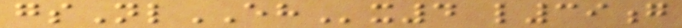gsNlEHx4 l39g
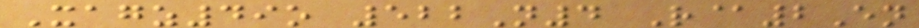Xagz49o 522N4 R@2En
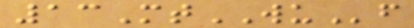13MtWUf
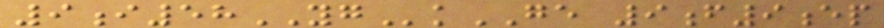9i58YGkGE 9f9ep
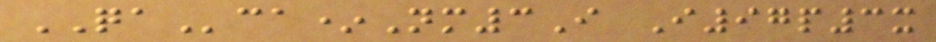QAca*Nm3I I97p3x
